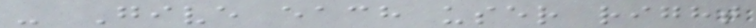- Give each user right
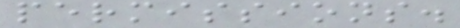permissions.
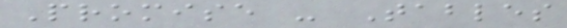Promise - Tables
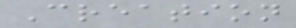Creation
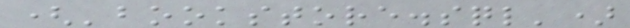('bookstore.sql')
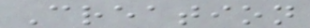Creation
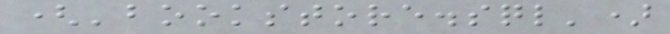('bookstore.sql')
